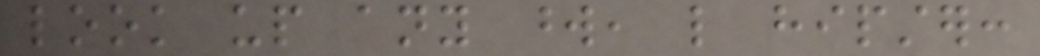look up any word, like hipster:
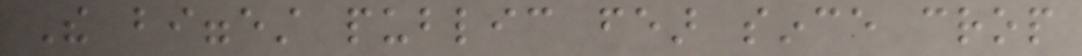The biggest public fear since crop
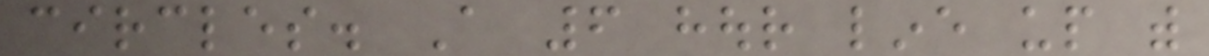circles. A 6 hour line up with
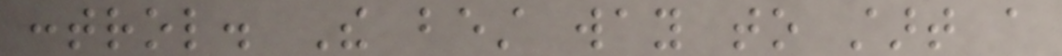control. The best way to start a
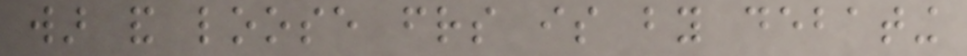war and loose friends is by debating
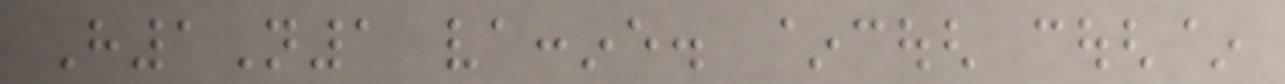H1N1 vaccine. ~cough cough~
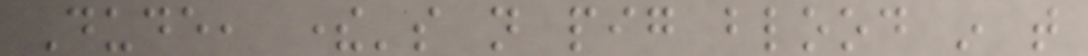Dude, there's not pig blood in that
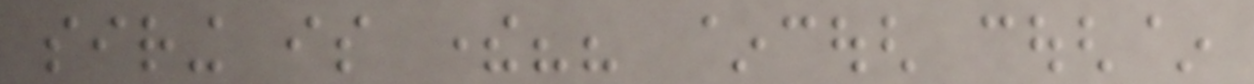siring is there?? ~cough cough~
